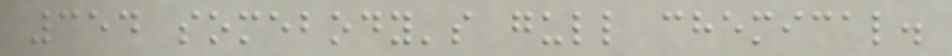354 somebody's gull chemical.
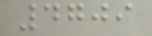4709
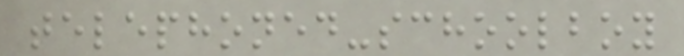telephoned-schoolboy
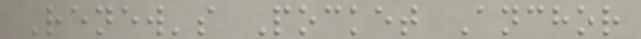Renew's Pocket Anchor
